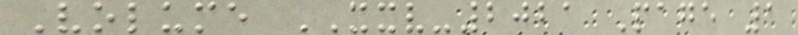Volume XXV-2021 Page 1
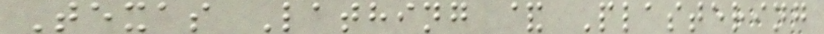Texas Lathing & Plastering
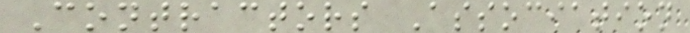Contractors Association
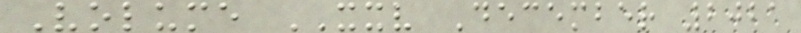Volume XXV December 2021
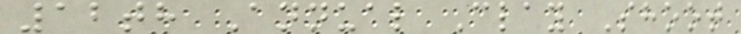12th Annual Clay Shoot
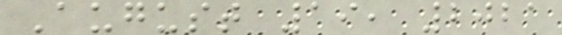August 19, 2021
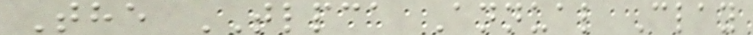The TLPCA Annual Clay
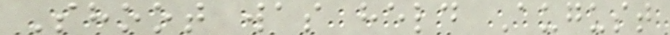Shoot was held August
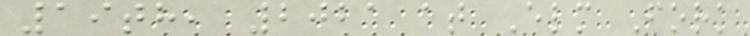19th, 2021 at Elm Fork
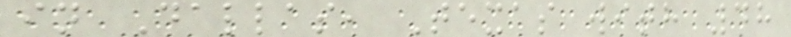in Dallas, Texas with 48
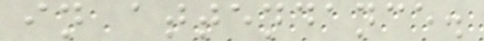in attendance.
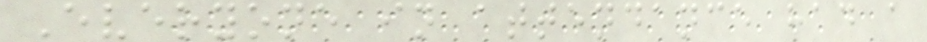Everyone in attendance had a
